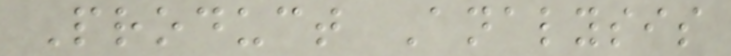Product Analysis
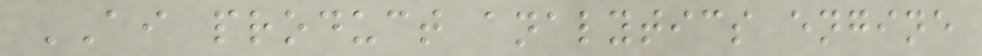AI product analytics engine
